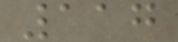117
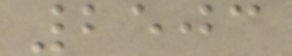2503
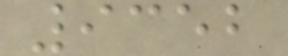9352
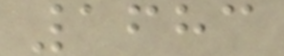1683
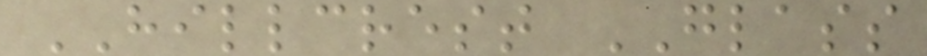HILLCREST GLASS
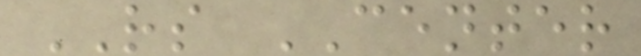RS CENTER
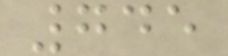745
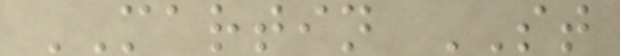MARTIN ST
